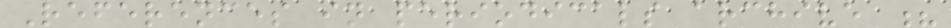References in periodicals archive ?
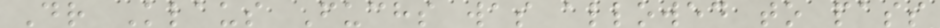Dr Klaus Fuchs was allowed to pass
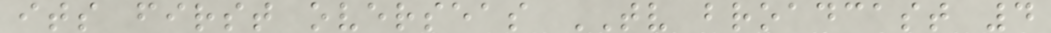its first overseas TV broadcast 4
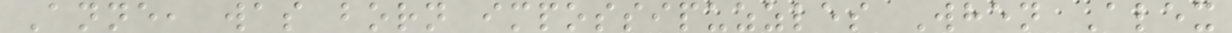Anne, was born impossipuzzles When Alex
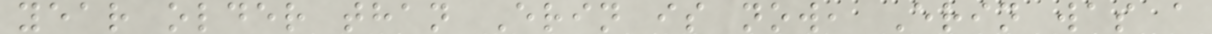year older than Erin is now, Erin was a
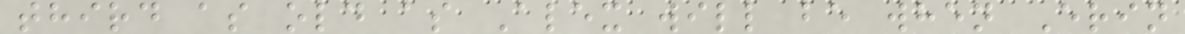third as old as Alex will be when Erin
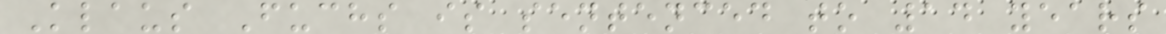Klaus Fuchs is sentenced to 14 years
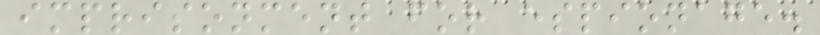imprisonment for espionage.
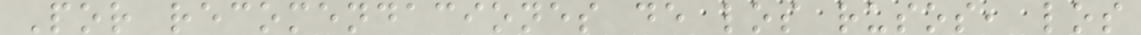Por recomendaciones de los rusos, los
